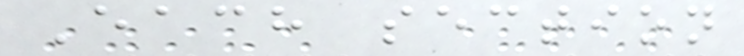Each section
